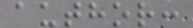author:
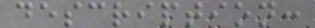description:
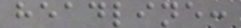headline:
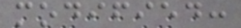modified:
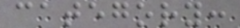category:
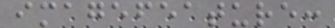imagefeature:
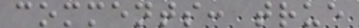comments: true
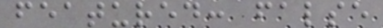featured: false
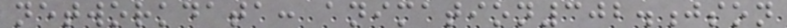networkdata: animation302.json
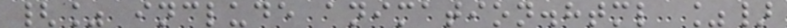{% include animation.html %}
